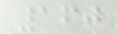160
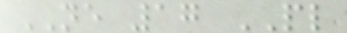NE 17 PL
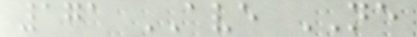171 AVE NE
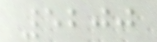5200
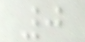0
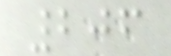206
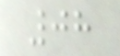08
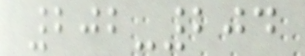202-204
